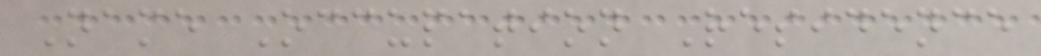Name Occupation Residence
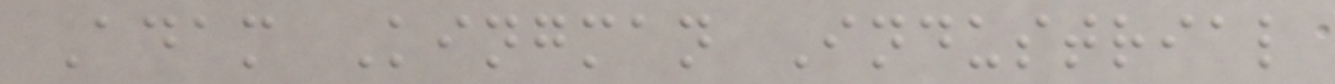Adam Kingman Industrial
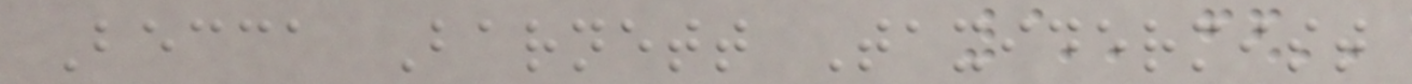Becca Barnett Taxidermist
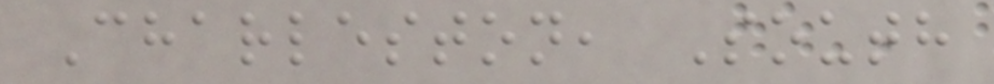Charleston, South
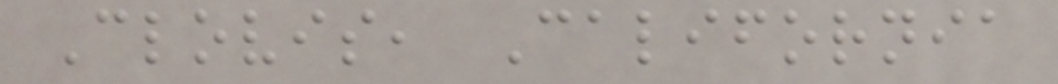Clovis, California
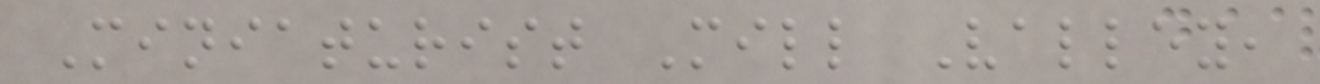Miniaturist Mill Valley,
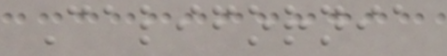California
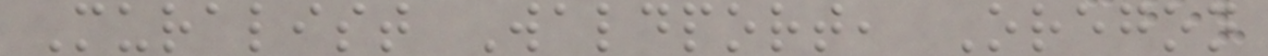Muralist Waldport, Oregon
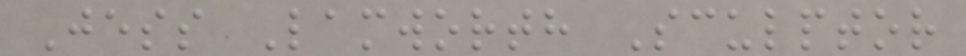Jess Lamworth Sculptor
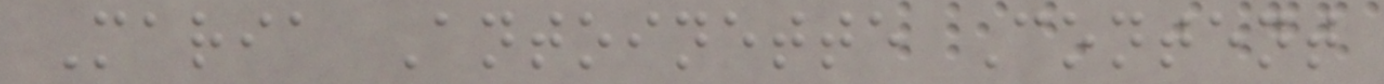Maria Antoinette Content
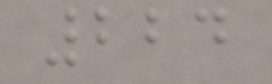224
